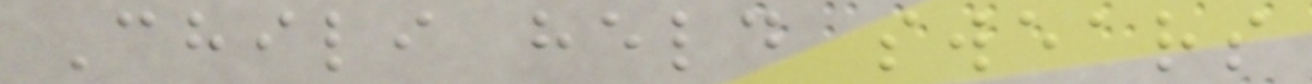Chili held swears
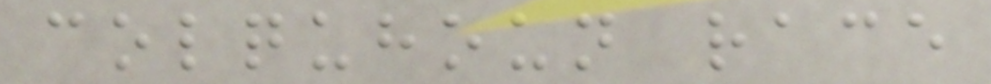colquhoun race
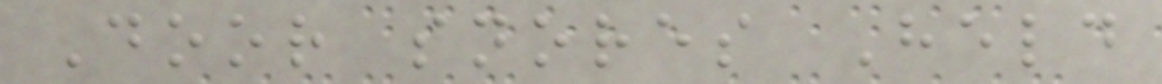Door snores Held
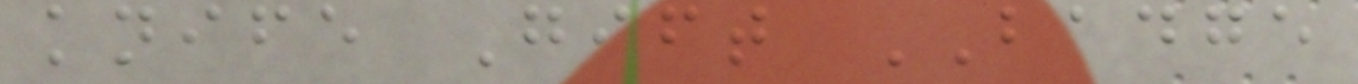knife Gift BADGE
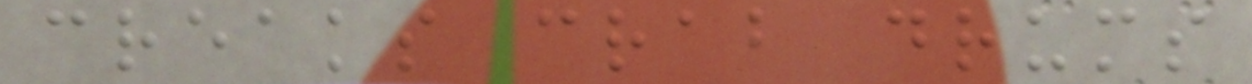creaks crab drums
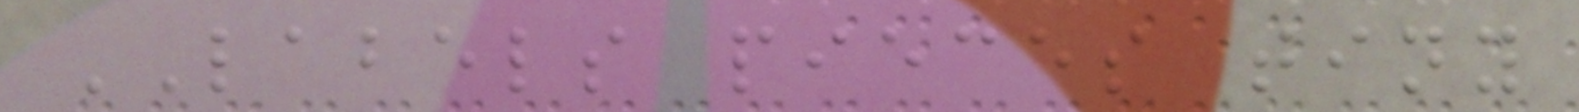LABELS pieces tiny
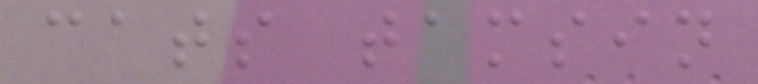cats tamsin
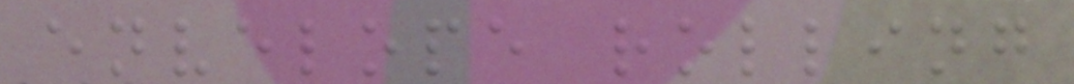envelope rolling
